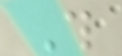This
